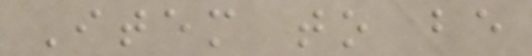Item to be
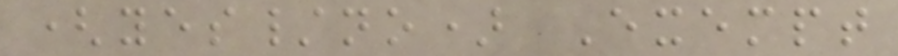(yes/no) Exempt
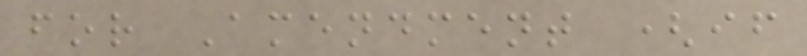for Amendment (if
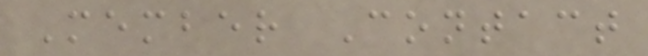Member Contact
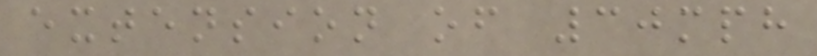extension of 30mph
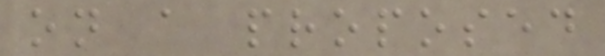on a proposed
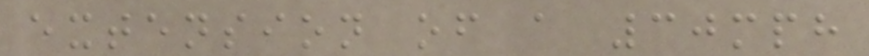extension of a 30mph
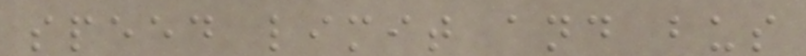speed limit and bus
